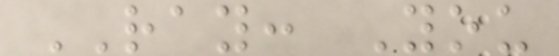RAY: You
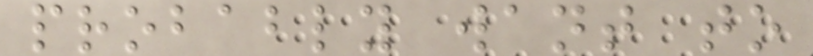probably want to
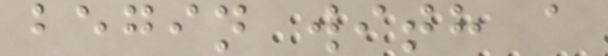begin with a
